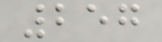257
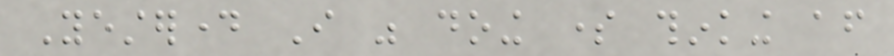Yesterday I was doing some thinking after
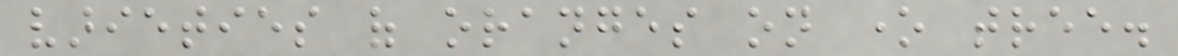varieties of oranges on one tree.
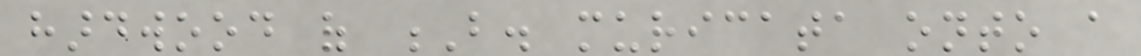hardwood of B. muricata onto a
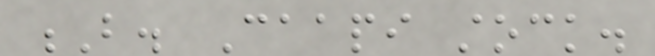B. Caapi stock.
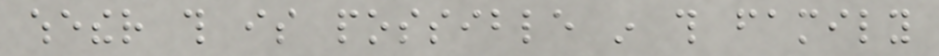whether this is possible in this family
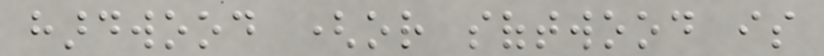hardwood (or softwood is
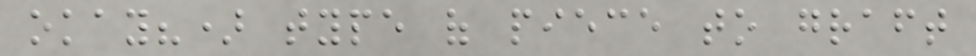okay?) type of piece to graft
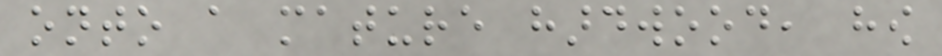onto a mature hardwood, how
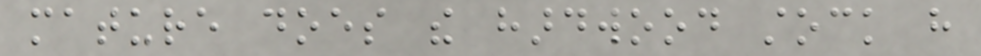mature does the hardwood stock have
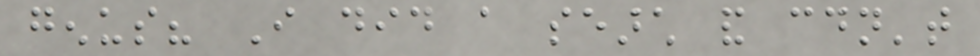genus? I did a search and couldn't
